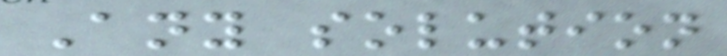Any solution
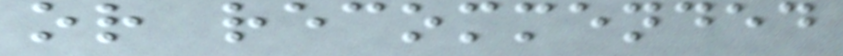or recommended
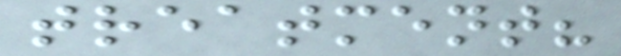treatment?
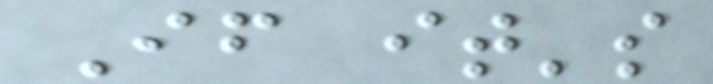If it's
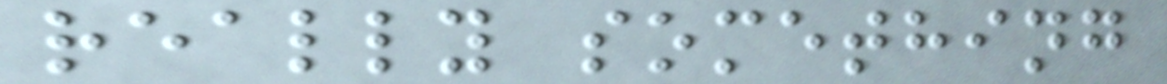really something
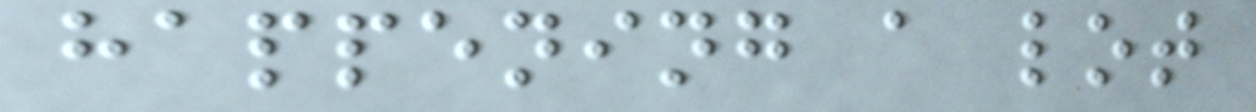happening a lot
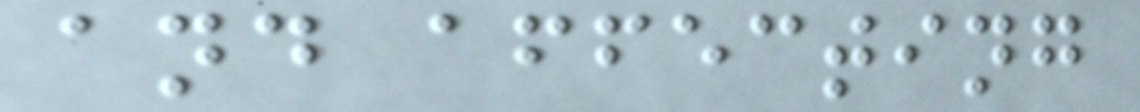and affecting
